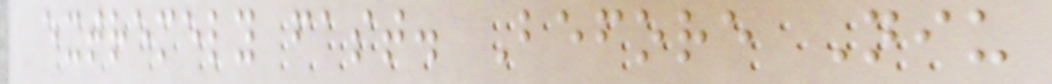extremely fast. Before Niu
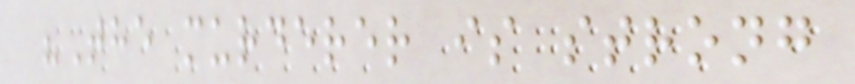"The murderer is strong
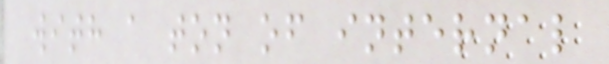with a ton of internal
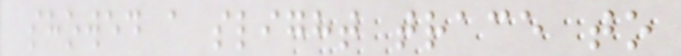showed a slight trace to
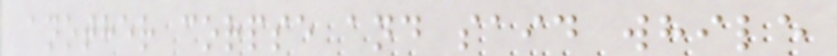another corpse and said while
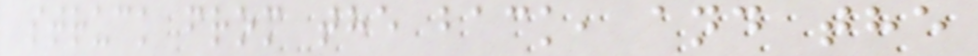struck from the back, and the
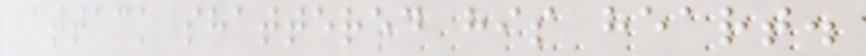attack shattered his heart.
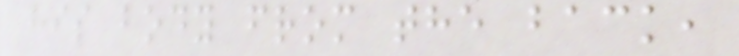his body from the back,
